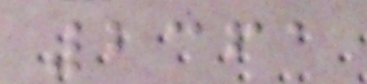2361
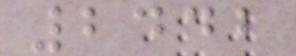2442
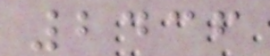2436
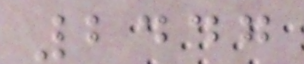2447
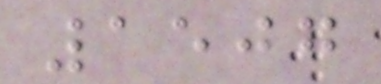1507
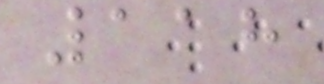118
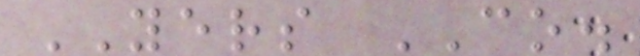YERS CO.
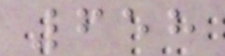658
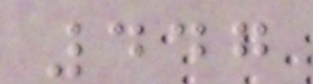447
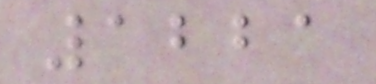1221
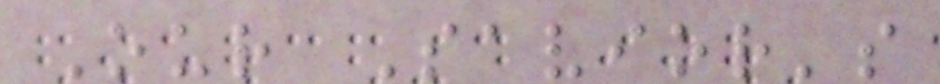Our Savior's
